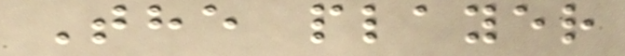The player
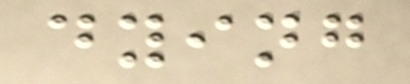dying
